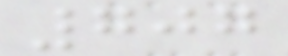707
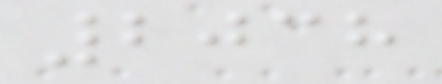2038
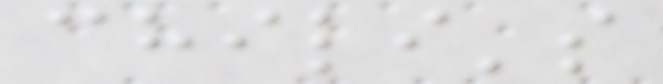chili's
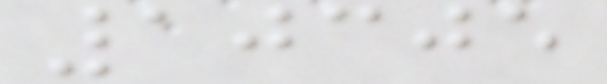10305
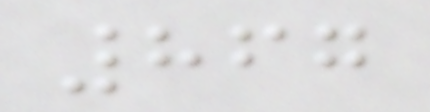867
